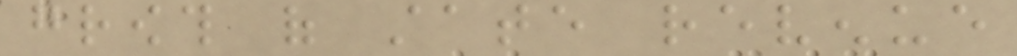growth of state revenue
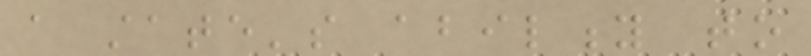a state's ability to
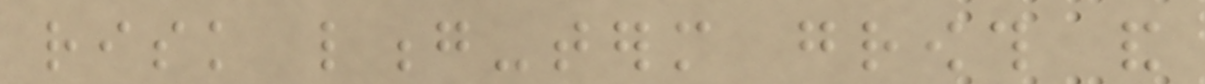risk long-term growth and
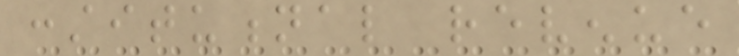constitutional revenue
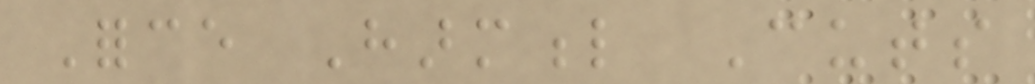Force Harmful Cuts
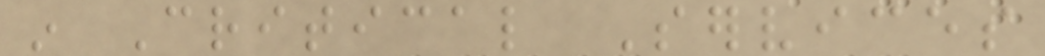in Critical Services
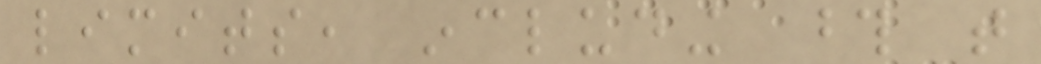limits, including those that
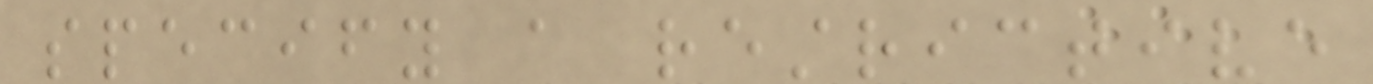specify a restrictive
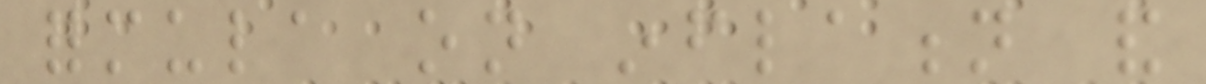formula on inflation and
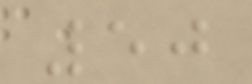50
